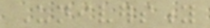University
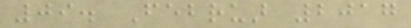09. Februar 2017
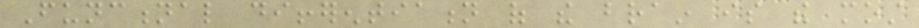Functional differentiation of the brain is the most
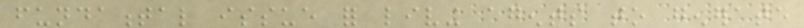fundamental issue for living agents to generate
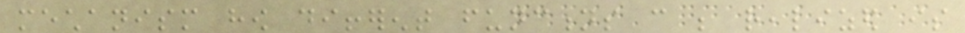mechanism how different functions can be realized is
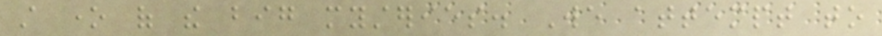still one of the big mysteries. We attempt to
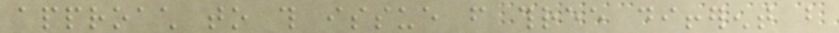approach to this issue from three different but
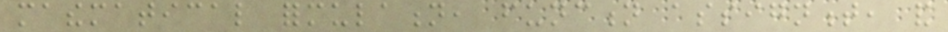mathematical formulation, function assignment, and
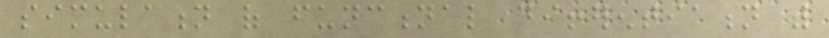simulation of functional differentiation with
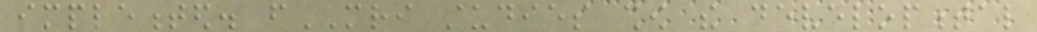implemented. fMRI studies show the developmental
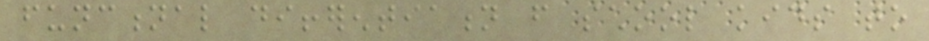functional differentiation from school kids to
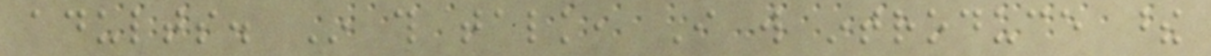adults. In this talk, I will introduce these
